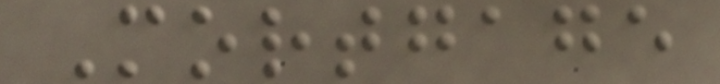Mortgage
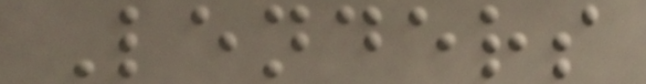Lenders
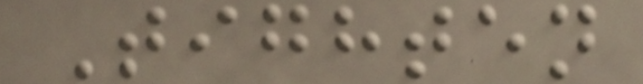Tighten
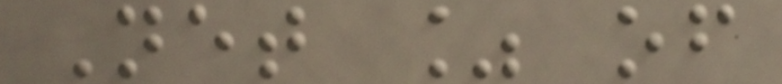Net % of
